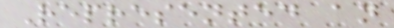Represented an
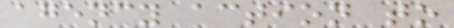agency action to
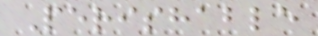Perishable
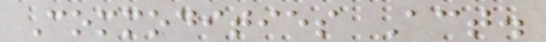Commodities Act.
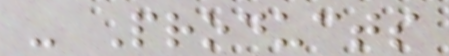- Products
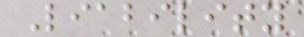Liability
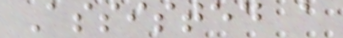Assisted a
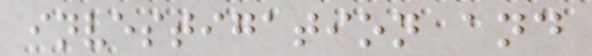investigation and
